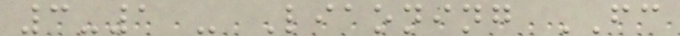3-1 - Liaoning FC
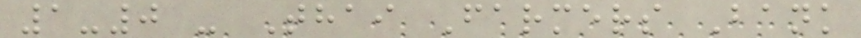1-0 - Thai Farmers Bank
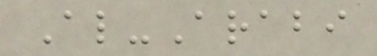Al-Arabi
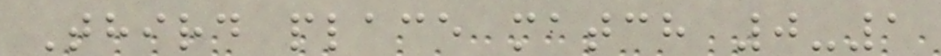Third place match 0-1
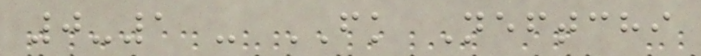0-1 - FK Neftchi
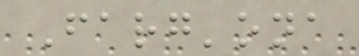Farg'ona
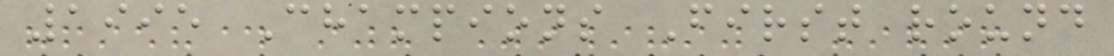1995 Champions First round
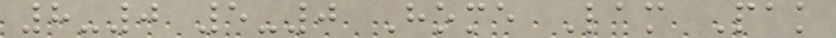8-0 5-0 Home Lam Pak
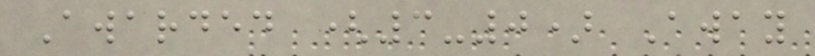Awarded (3-0) Away
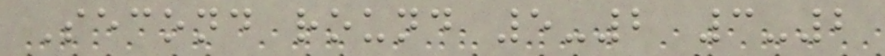Second round 5-2 3-2
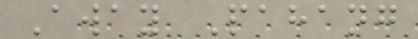Away Pahang
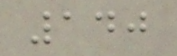140
